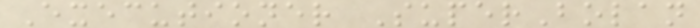Executioner SuperBolan
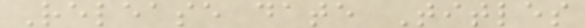Release date Titles
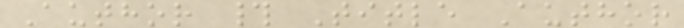Author # Title Author
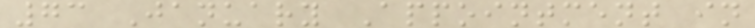73 January Appointment in
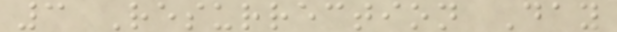3 Resurrection Day
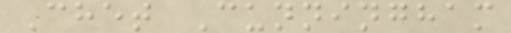Chet Cunningham
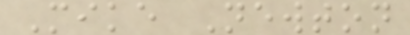Mike Newton
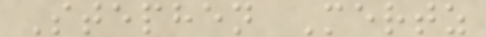Stephen Mertz
